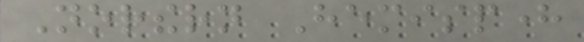Northern Hemisphere
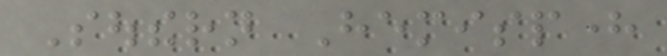Southern Hemisphere
